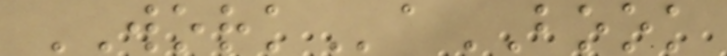WORKaBOOK
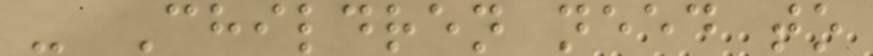- Children need to
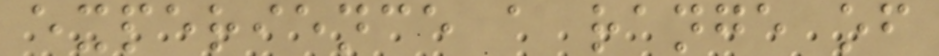experience a range of
